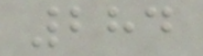284
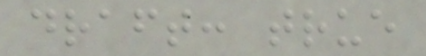draft: true
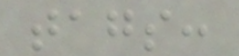tags:
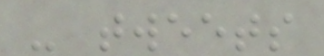- tweets
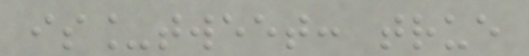is_tweet: true
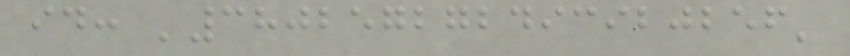id: '380257272493920256'
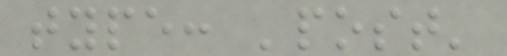type: 'post'
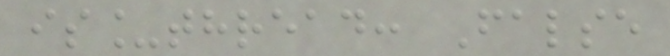is_thread: False
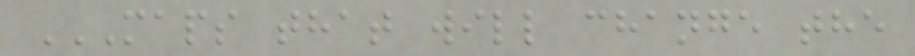MAPS THAT WILL CHANGE THE
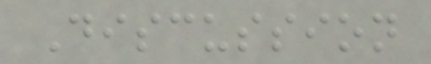Discussion
